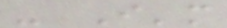- I'm
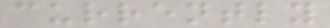currently
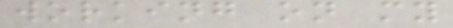working on my
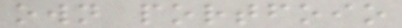own portfoio
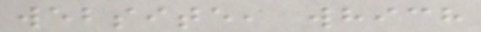website, which
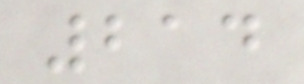214
